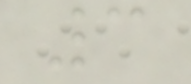3
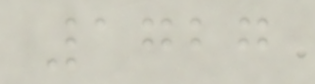1727
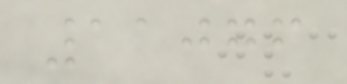11076
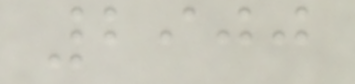2900
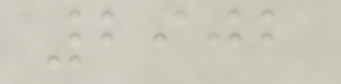2902
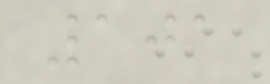101
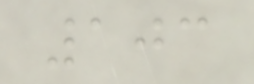103
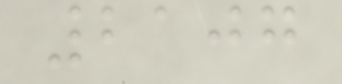2107
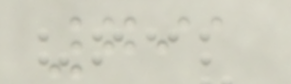791
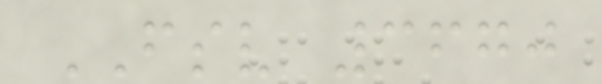FSV 3670
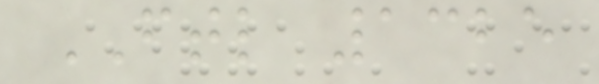FTL 1325
